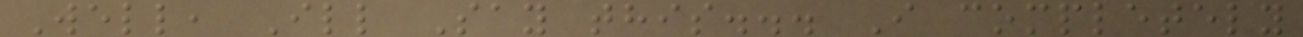Well, Ill Say this... I completely
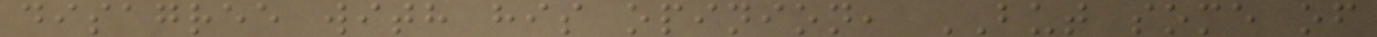disagree with his opinion, BUT some of
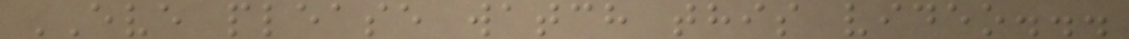EVE please watch this video...
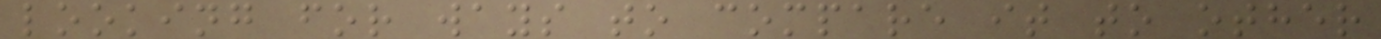looking for ways to compare it to other
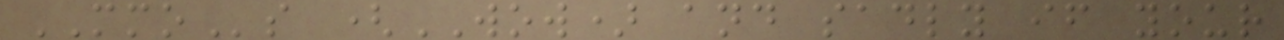MMOs (WOW) and sadly if your
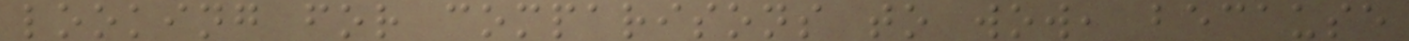looking for comparisons to wow, because
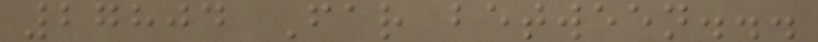27804 Far between...
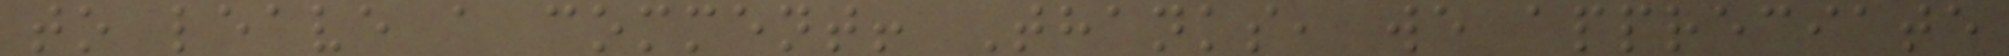to leave a comment! Thanks, we appreciate
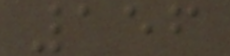156
